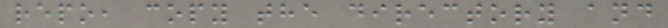repo, copy the directory and
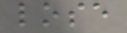lose
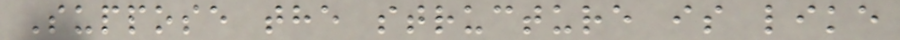Suppose the structure is like
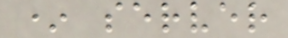* server
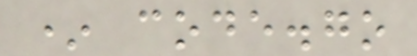* code.go
